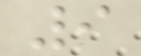9
